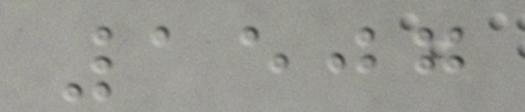1507
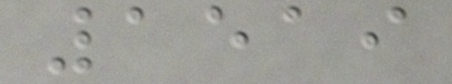1519
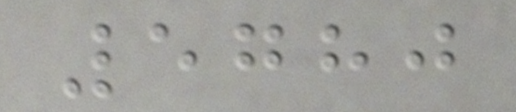5780
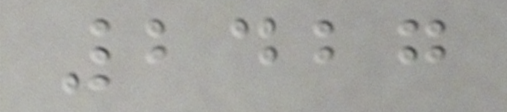2427
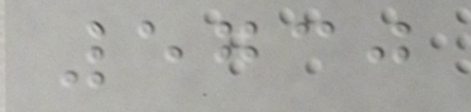5730
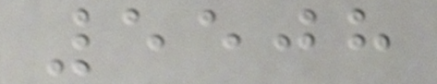5508
